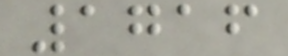1716
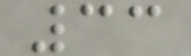33
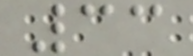33
